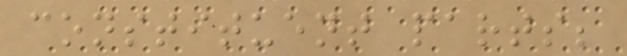constituent parts;
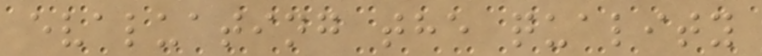evaluating the quality
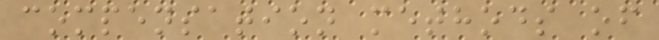compensation methods of
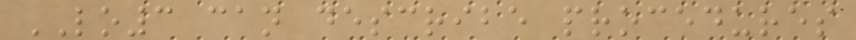LO3 can describe procedures
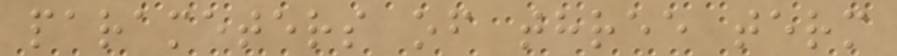parameters of three term
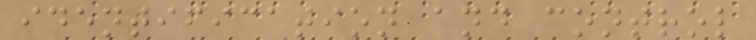identification and control
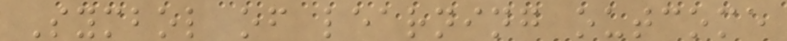Symbol of learning outcome
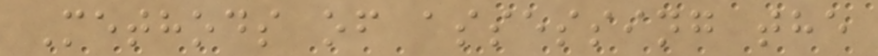Methods of assessing the
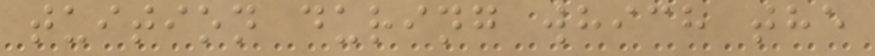tuition during which the
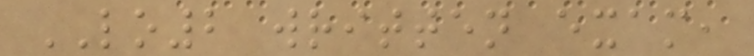LO2 written exam,
